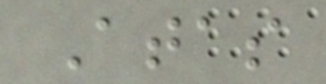Atas
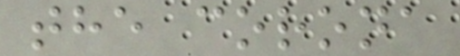the corona
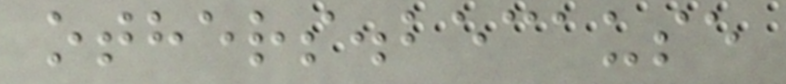others.because
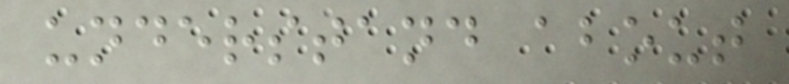understand about
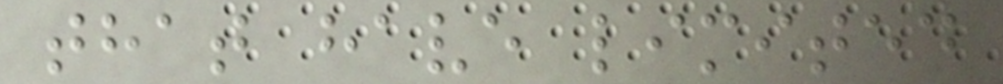that have limited
